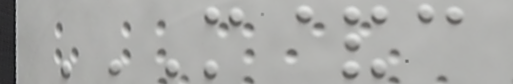M&C
